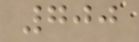700
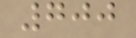700
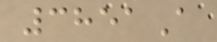3851A
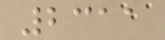2311
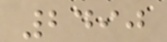2490
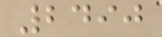2490
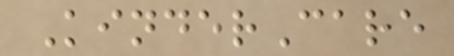KinderCare
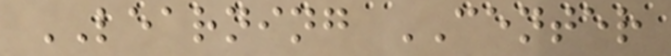LEARNING CENTER
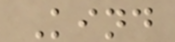Kind
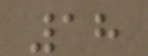18
